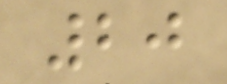20
